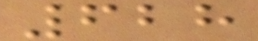628
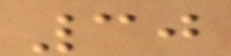30
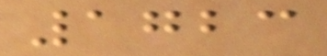1723
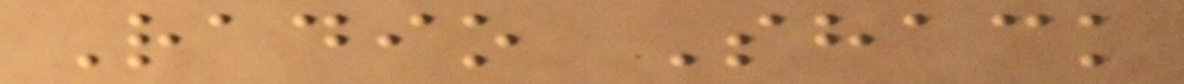Radio Shack
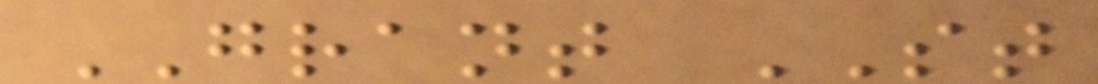GRANT ST
